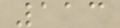113
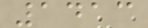1413
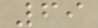69
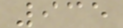935
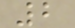2
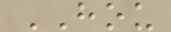HOU
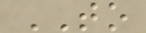TO
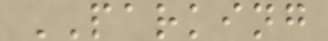PARKING
